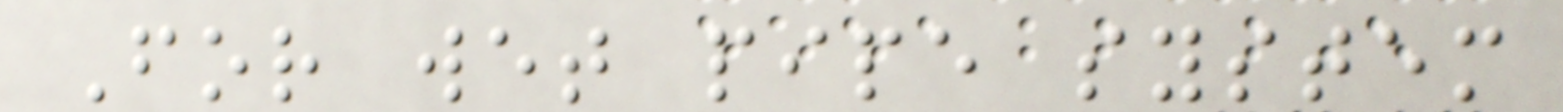For wet pipe system
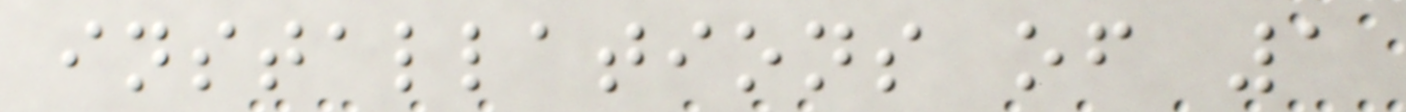installations of 1
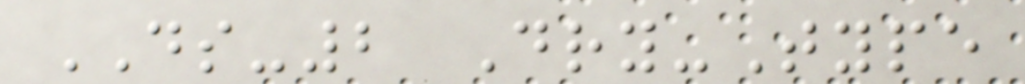DS-2 Dry-Type
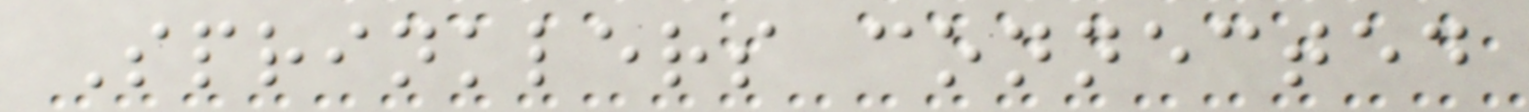Sprinklers connected
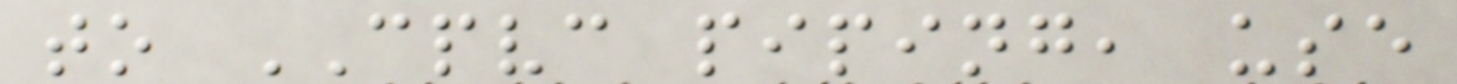to CPVC piping, use
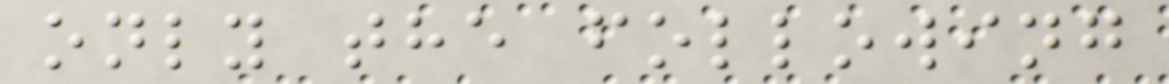only the following
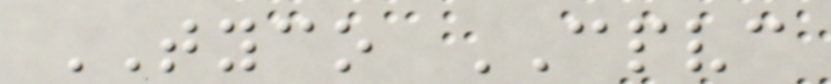TYCO CPVC
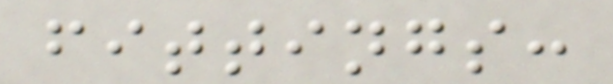fittings:
